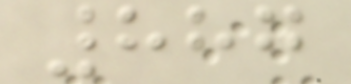887
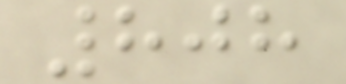808
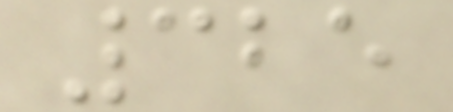325
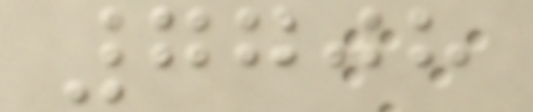7708
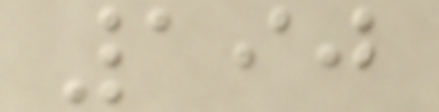190
